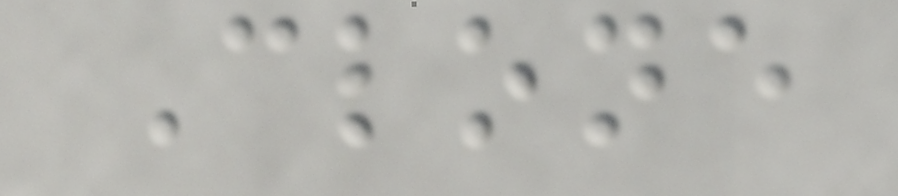Clone
